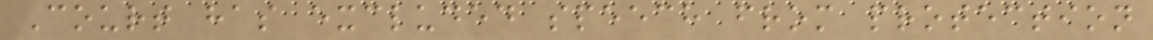Court has excluded speech from protection
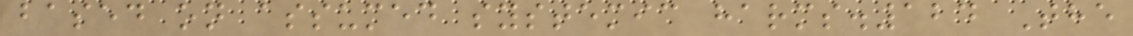based on assumed systemic harms.124 The
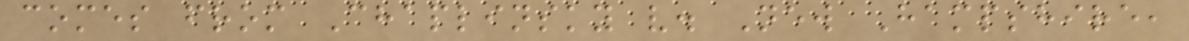comes from Chaplinsky v. New Hampshire,
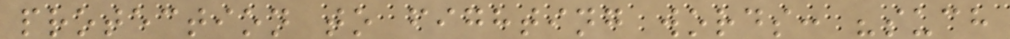protection to fighting words: "such
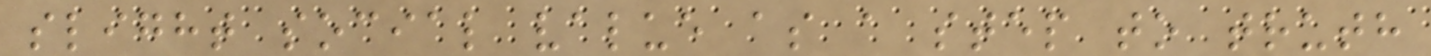slight social value as a step to truth
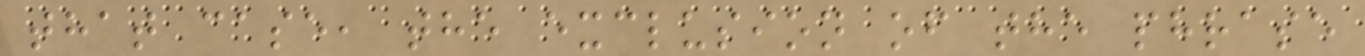that case, the exclusion of the phrase
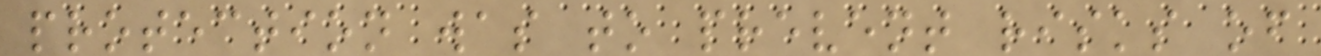protection was to prevent risks of
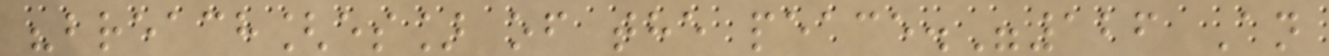"breach[es] of the peace."126 An
